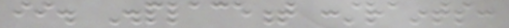ii. Displacement constraints:
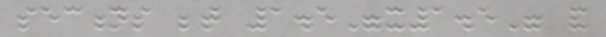sections between 1.5"x1.5" and
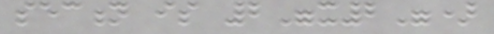section is 2"x2")
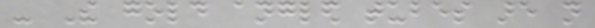- The gold angled tubes are not
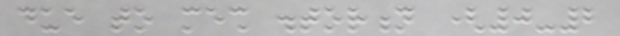due to mesh distortion (0-2
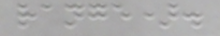range).
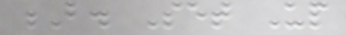B. Set Up
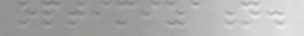optimization.
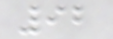92
